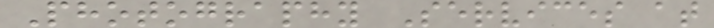Photography Services at
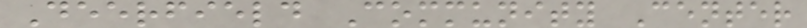Deerfield Community Center
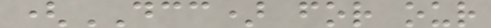(DCC) for our
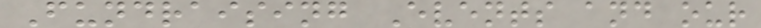Fundraising Events and our
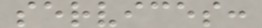services:
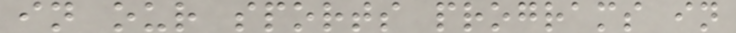in our sports programs in
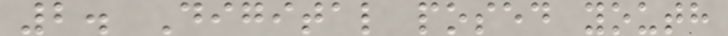2. Digital posed youth
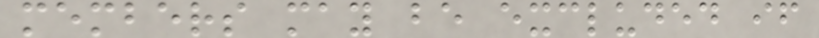members may be excluded if
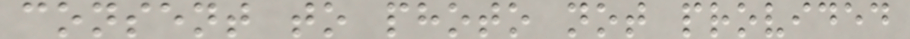consent to photo not provided
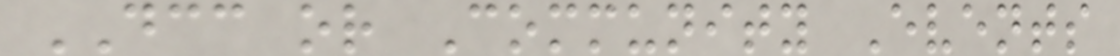DCC or Community Events
